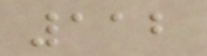112
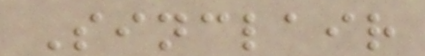Sinclair
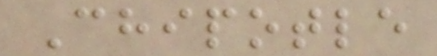Chipotle
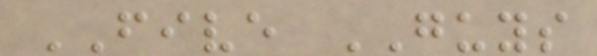FIVE GUYS
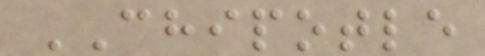CHIPOTLE
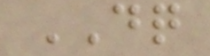DQ
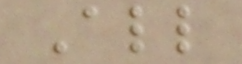All
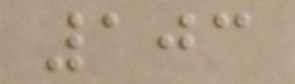103
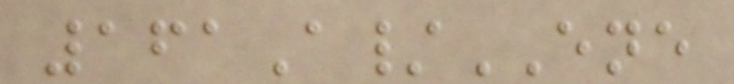161A/ENE
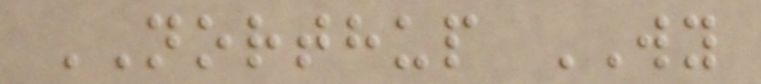NORTHUP WY
